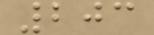203
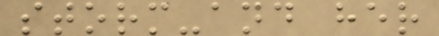storm-and her
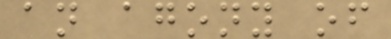an agony of
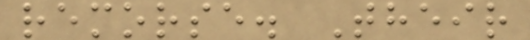remorse. Their
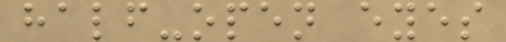half-open eyes
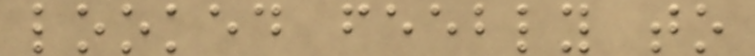looked feebly to
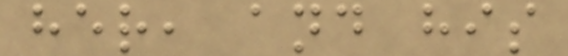her, and his
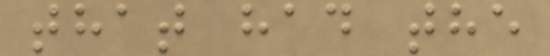that had the
